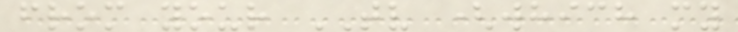from your TV (which my
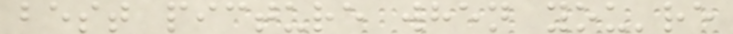best picture when you're
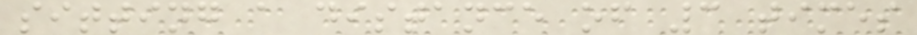sitting a distance of 3 times
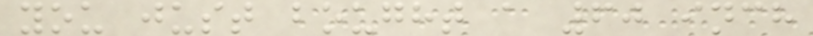you just bought a 60 inch
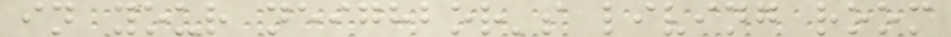in your neighbor's living room
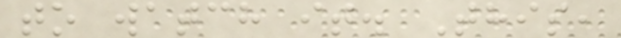to watch it. This,
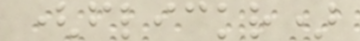(flickr)
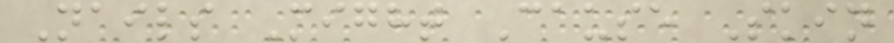Nails Might Cause Skin
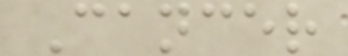Cancer
